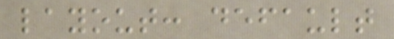layout: default
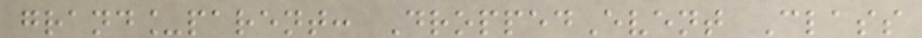grand_parent: DroppedEvent Class
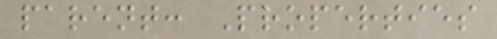parent: Properties
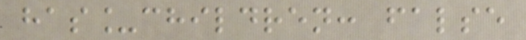has_children: false
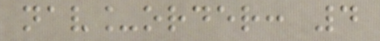nav_order: 4
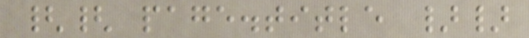{{ page.title }}
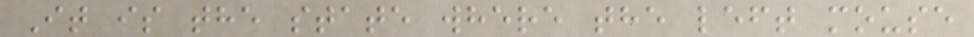It is the state where the left mouse
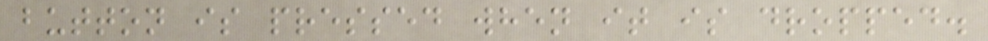button is pressed when it is dropped.
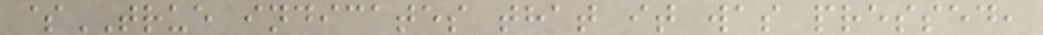$TRUE indicates that it was pressed,
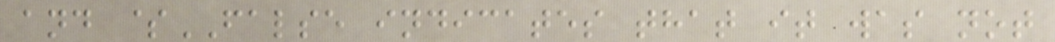and $FALSE indicates that it was not
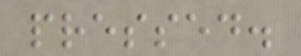pressed.
